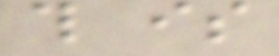this is
